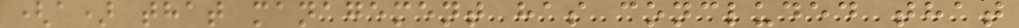(a) that management has concluded that
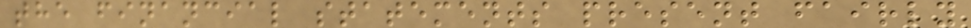the financial statements present fairly
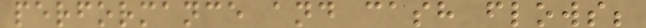performance and cash flows;
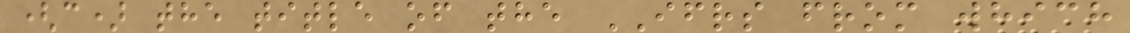(c) the title of the IFRS from which
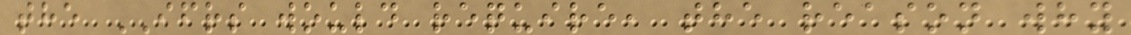the IFRS would require, the reason why
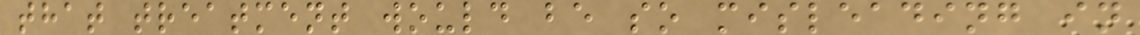that treatment would be so misleading in
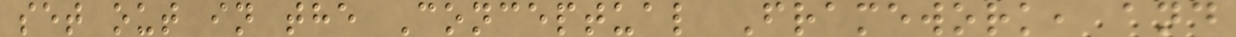set out in the Conceptual Framework, and
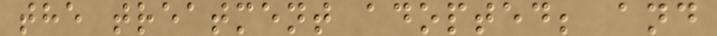the treatment adopted; and
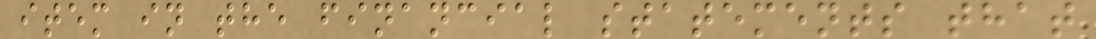item in the financial statements that
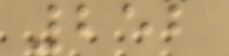252
